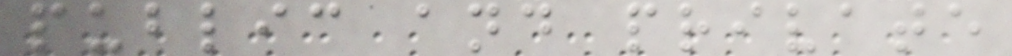public and private
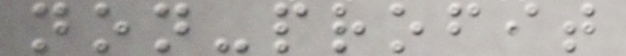non-profit
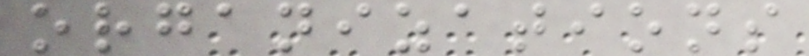organizations
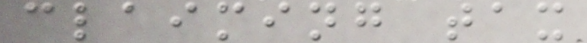claiming tax
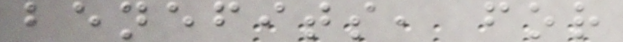benefits, for
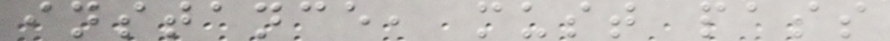instance, must pass
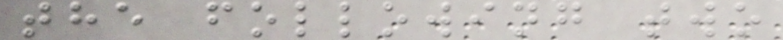the following two
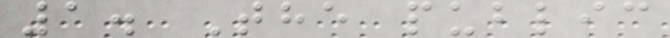1. The public
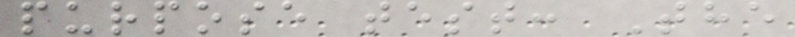purpose test: The
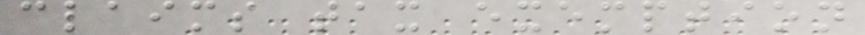claims tax exemption
